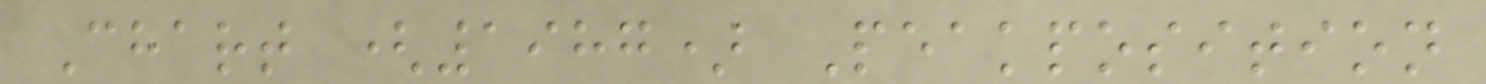Chart (1987) Peakposition
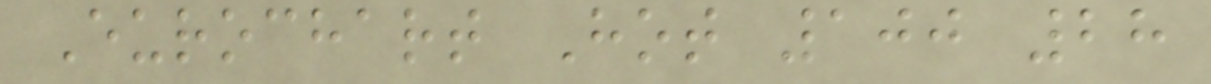Eurochart Hot 100 28
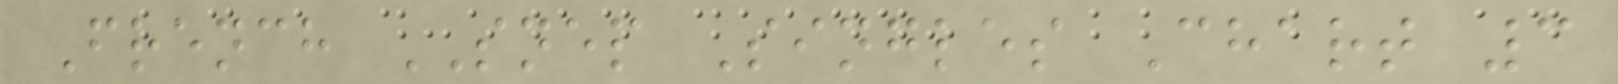French SNEP Singles Chart 3
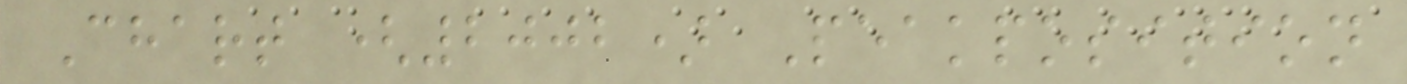Chart (2002) Peakposition
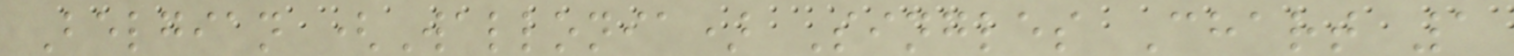Belgian (Wallonia) Singles Chart 1
